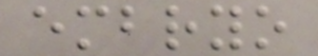embryo
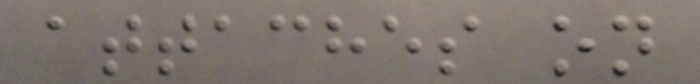attaches on
